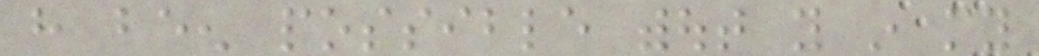have been possible without you in my
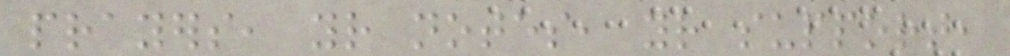prayers, your notes, your support,
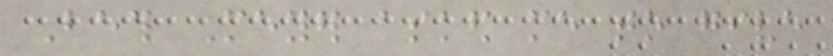Beth Meyer asked me to give
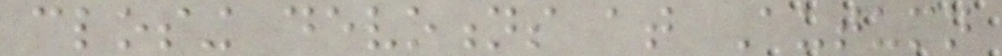closing devotions at Autumn
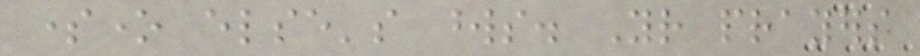someone else's words. Your prayers
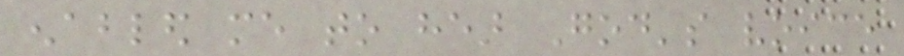enabled me to hear God's voice
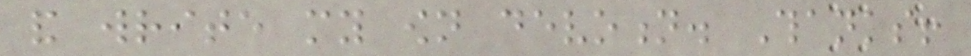and write my own devotion. Thanks!
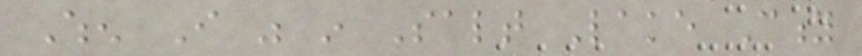When I was in Salt Lake City
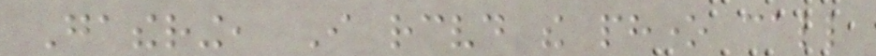Gathering, I received the phone call
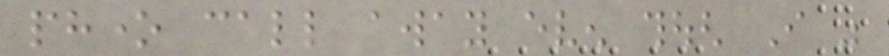phone call away even though I was
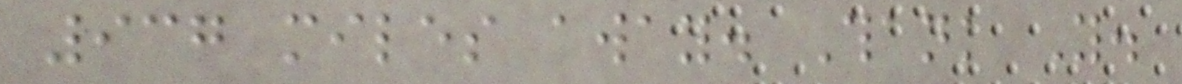937 miles away. Thank You.
